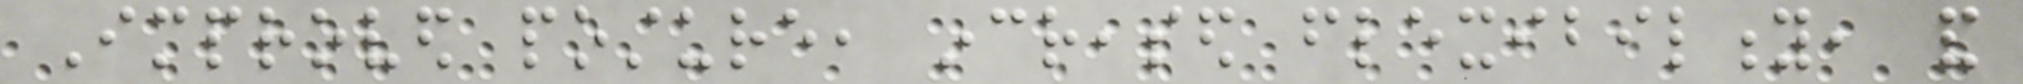Improved posture, increased flexibility, and
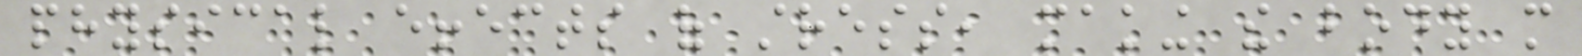physical effects of stress, making the body more
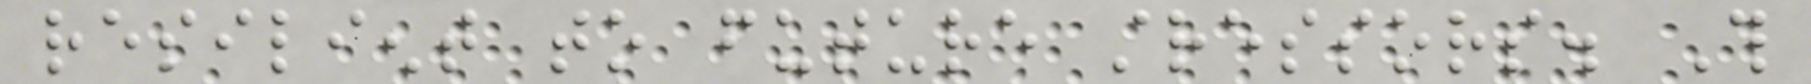resilient to future stressors. This
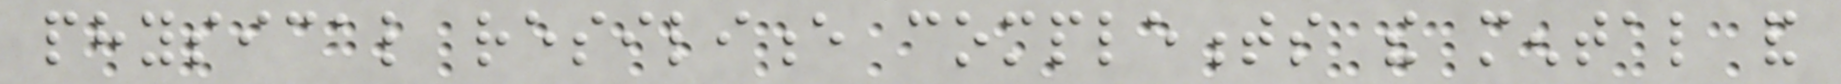physical resilience complements the mental and
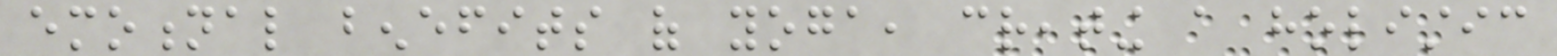emotional benefits of yoga, creating a holistic
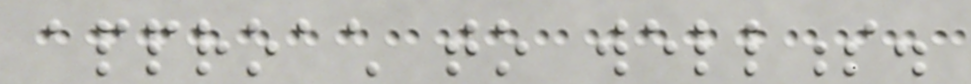approach to wellness.
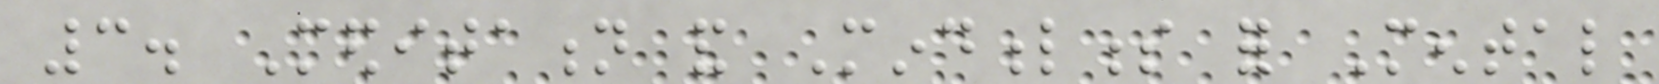3. Meditation and Mindfulness for Mental
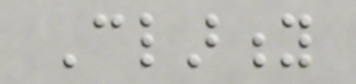Clarity
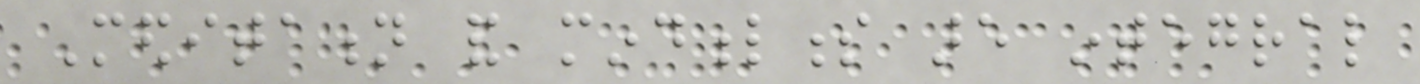Meditation and mindfulness are integral
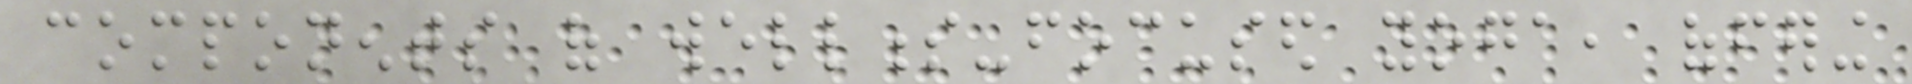components of wellness-focused yoga, offering
